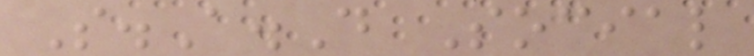S.A.D Social
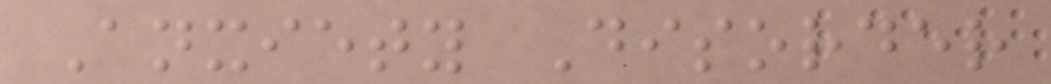Anxiety Disorder
